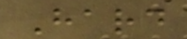Hard
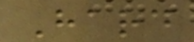Hard
